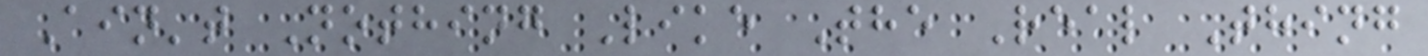Ain't Nothing Like The Real Thing
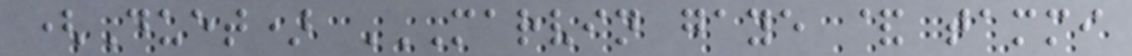(Duet) MARVIN GAYE & TAMMI
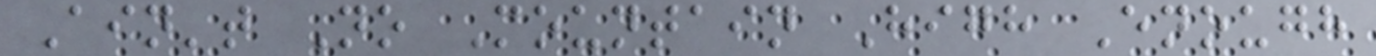Ain't No Mountain High Enough
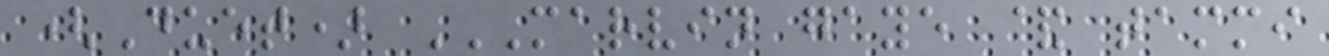(Duet) MARVIN GAYE & TAMMI
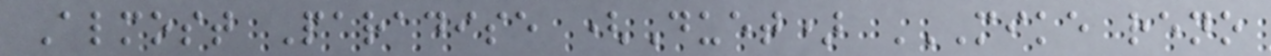Almost Paradise (Duet) MIKE RENO
